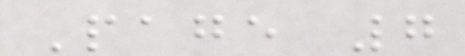Page 7
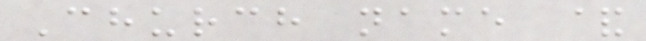Church name &
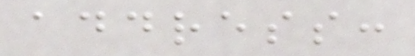address:
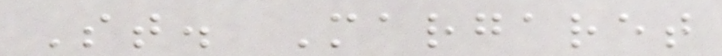St. Margaret
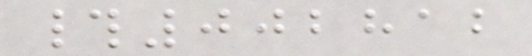#002812
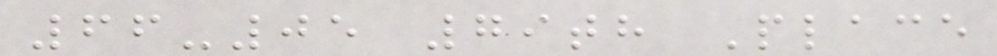66-05 79th Place
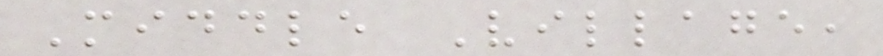Middle Village,
